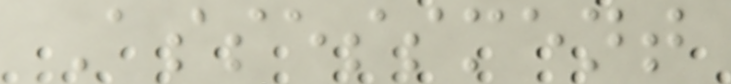Assessment
